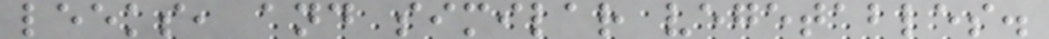leeks, and similar vegetables.
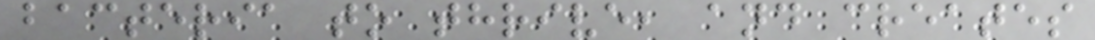bacteria to thrive, and creates
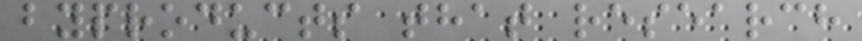byproducts that research
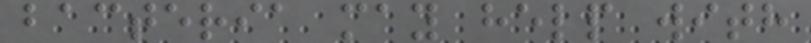bacteria may help with
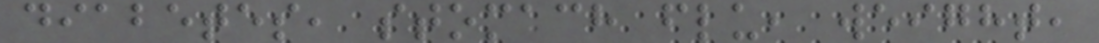diabetes, stomach flu, weight,
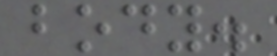body.
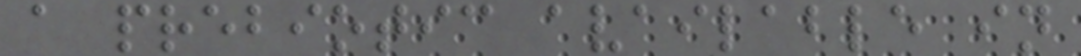a prebiotic available in
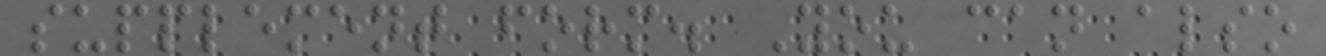supplement form. You can also
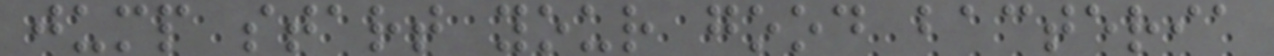jump start your good bacteria
